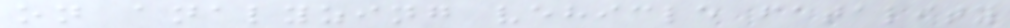on analyzing vehicle fatality
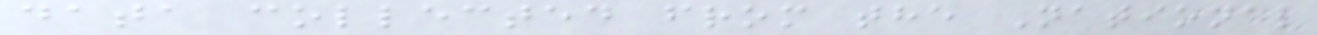data collected from the National
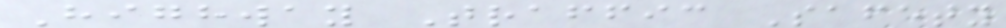Highway Traffic Safety
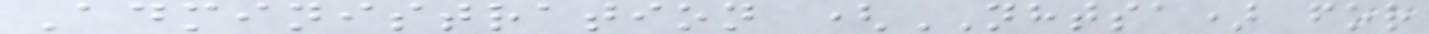Administration (NHTSA) for
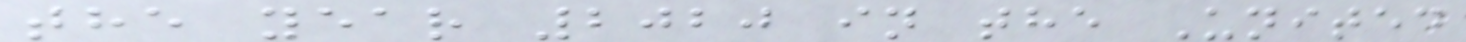the year 2020 in the United
